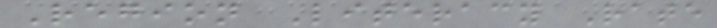Region Literacy Rate
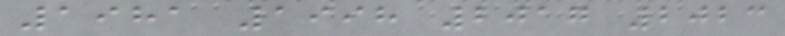1981 1998 2017 2023
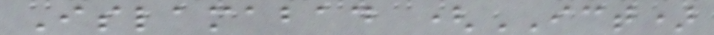Islamabad (ICT)
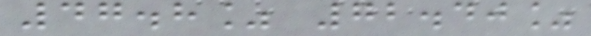47.8% 72.40%
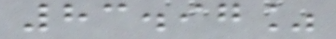83.97%
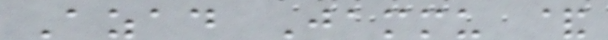Azad Jammu &
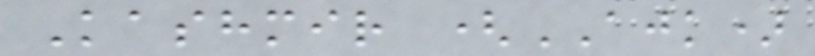Kashmir (AJK)
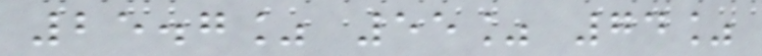25.7% 55% 74%
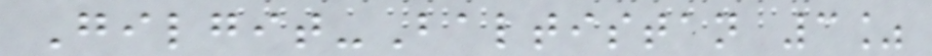Gilgit-Baltistan 3%
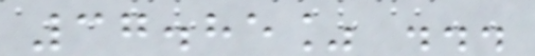37.85% ...
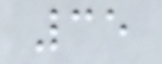35
